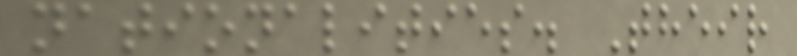nationalities. Their
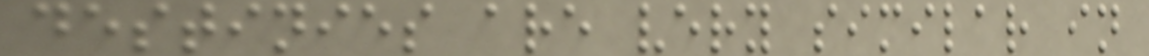destinies are very similar in
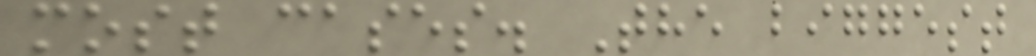most cases. The biggest
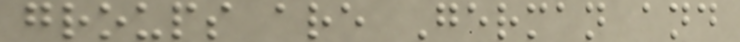groups are German and
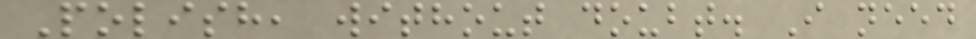Polish, without doubt. I need
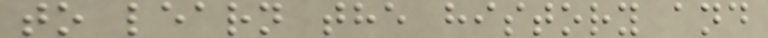to learn the history and
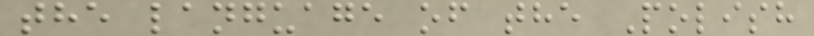the language of the Polish
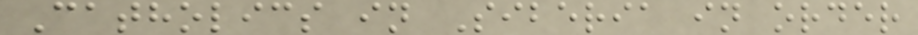Catholics in Siberia in order
